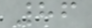86
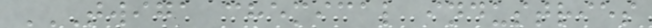TWIGA CHEMICAL INDUSTRIES
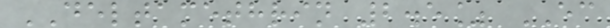DELTAMETHRIN 2.5% EC
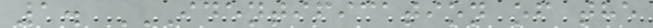1. IDENTIFICATION OF THE
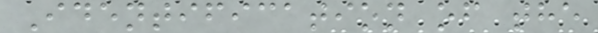Identification of the
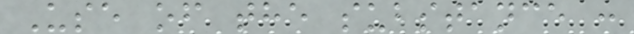Use of the substance :
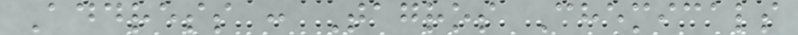Address : Tagros Chemicals
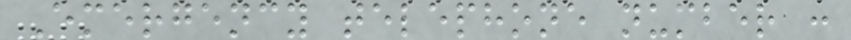Emergency telephone number :
